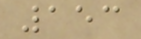153
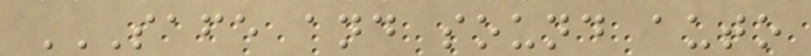SAFE AND SOUND AUTO
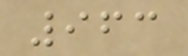963
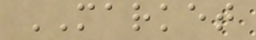MARKET
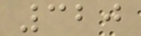320
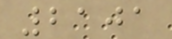2101
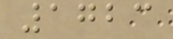1723
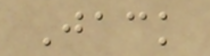Jack
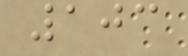103
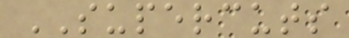SUPERCUTS
